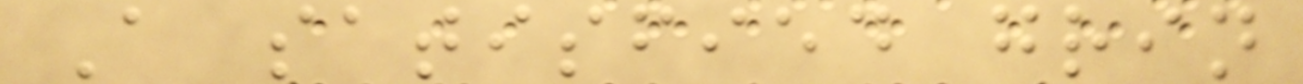A satisfied grin
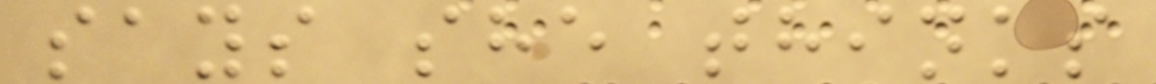says she thinks
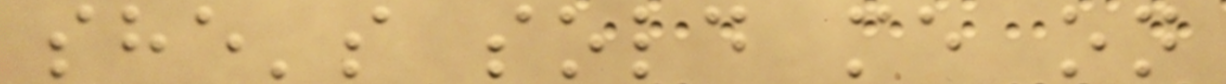she's sold me on
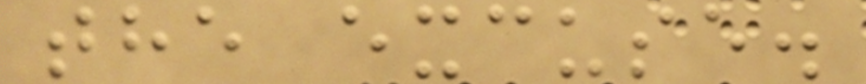the excuse.
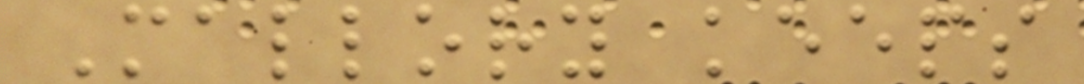Mallory keeps
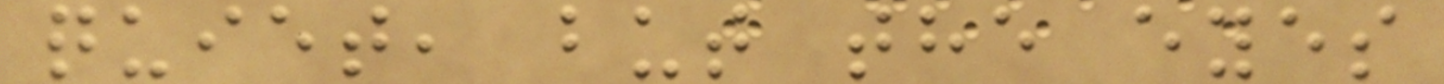quiet, but the eyes
